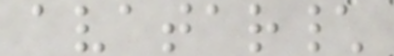avatar\
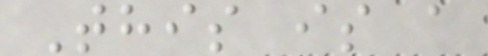This is a
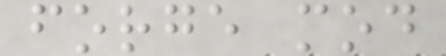forge mod
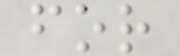for
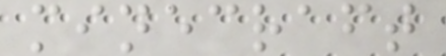minecraft
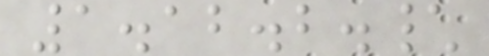1.12.2.\
